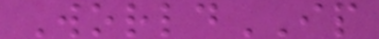WorldIP
